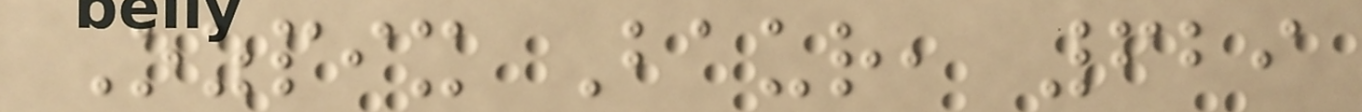Ozpix Baur, 629
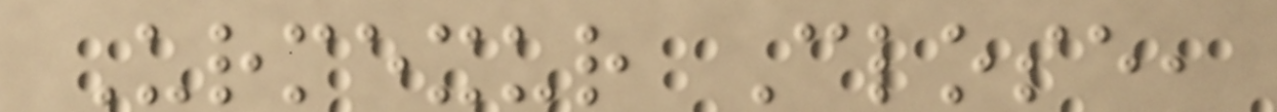Urmexur Close,
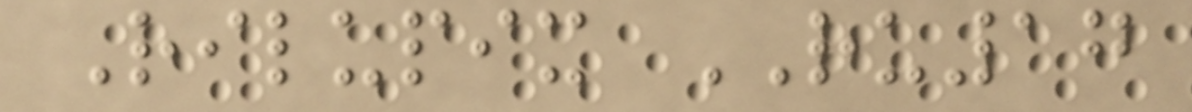Rilupix RU17
